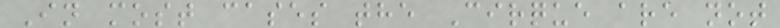In most cases the Cirque are not
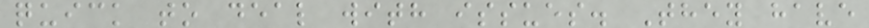quick to deal with issues. They have
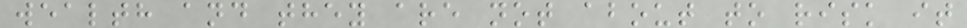wealth and they are not about to risk it
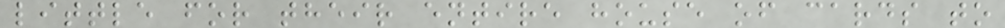little for their entire house of cards to
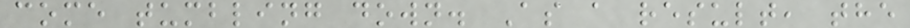come tumbling down. As a result, the
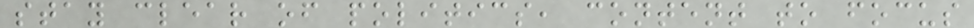stay clear of politics, content to focus
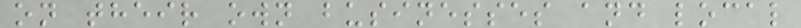on their own businesses and local
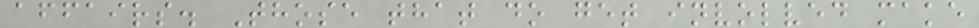affairs. Those that do get involved make
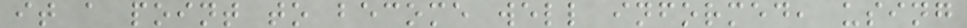it a point to become well informed, using
